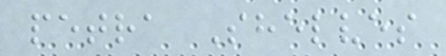petra Shelves
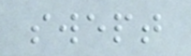swept
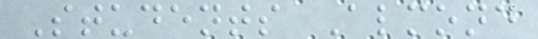Students Almond
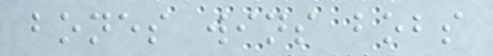bones wins bobs
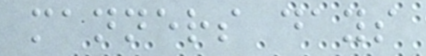manners days
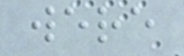were
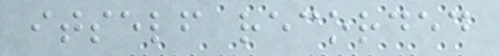itself recorded
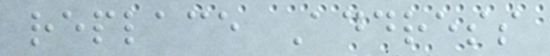replace Address
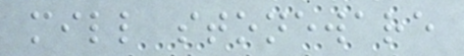mill stoneware
